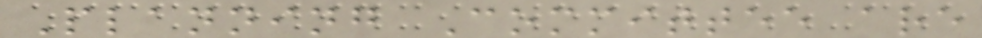Planning Committee are
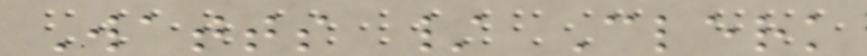Watts / Clerk
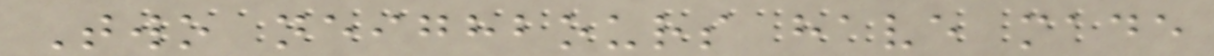Two neighbours have made
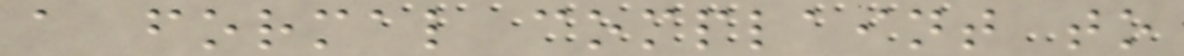a formal complaint to
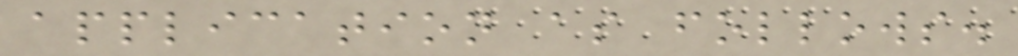application as follows.
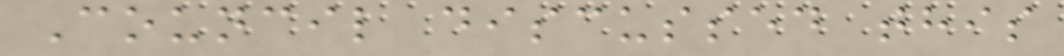Council discussed this
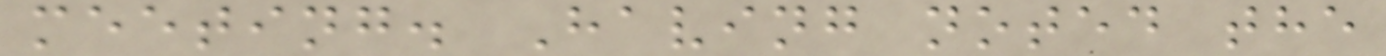meeting. Having noted the
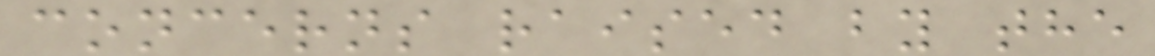concerns raised by the
